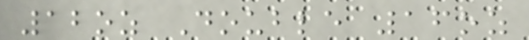12oz Double 16oz
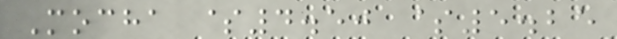Mocha $4.50 $5.25
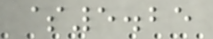$5.25
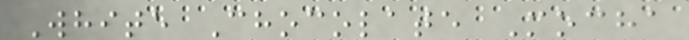White Chocolate Mocha
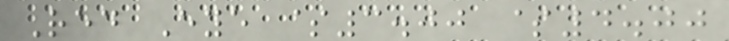Red Eye $3.00 $4.00
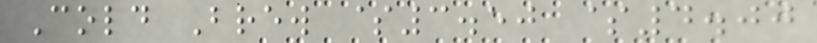Cold Brew $3.50 $4.00
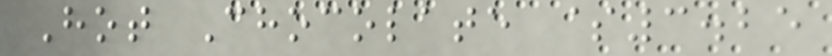Hot Chocolate $3.25
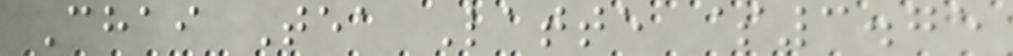Chai Tea Latte $3.75
